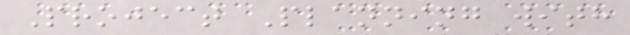Project Planning with
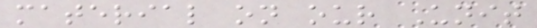material on our Unit
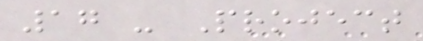17 - Project
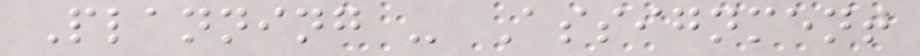Planning - Assignment
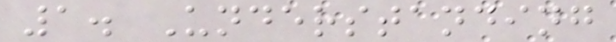1. Understanding
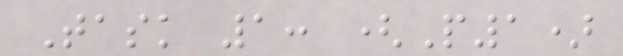Task 1: (P1)
